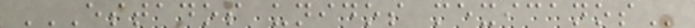ESTADOS UNIDOS MEXICANOS
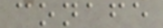conafe
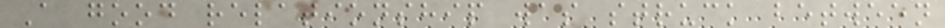A good relationship was struck between
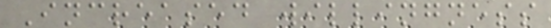Increased willingness
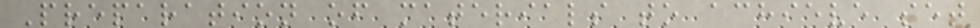Preparation of materials to achieve set
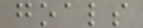goals
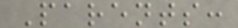Parents:
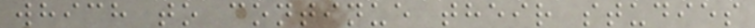which to continue their studies
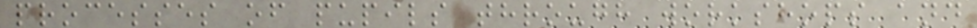processes of pupils through workshops and
